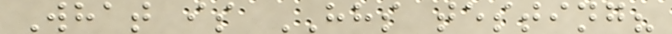What is HHS testing?
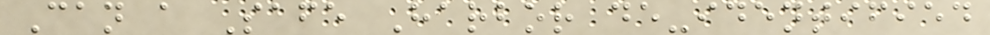Can a Safe Harbor de-identified
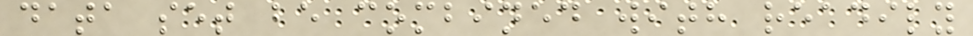data set be combined with readily
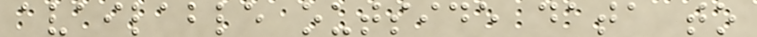available outside data to
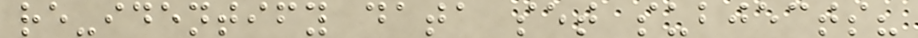re-identify data set subjects?
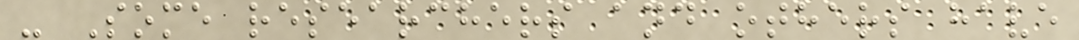- Some researchers and others have
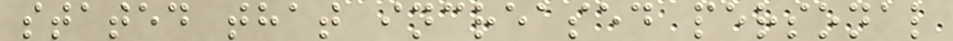stated that increased personal
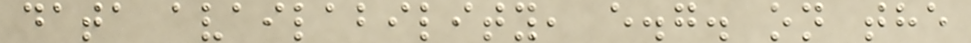data availability, e.g. on the
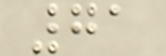71
